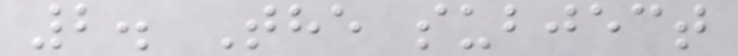2. The subject
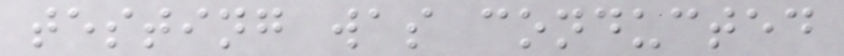testing was conducted
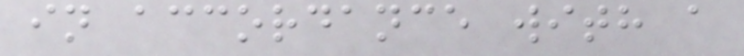in accordance with a
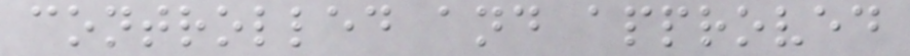controlled and approved
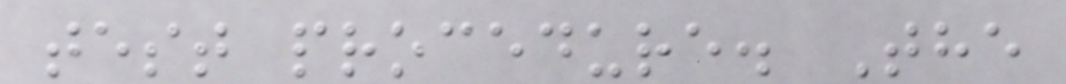test procedure. The
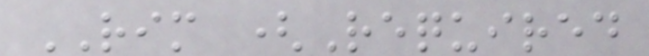RIM (Required
